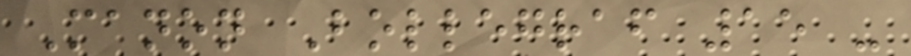Manon Bollegraf 15 -
